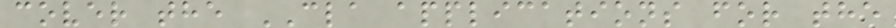cover the CLA applications for the
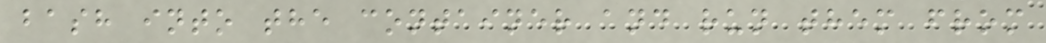bash into the container and run them from
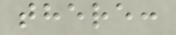there:
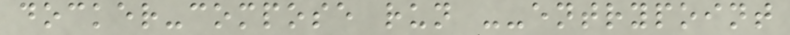docker-compose run --entrypoint
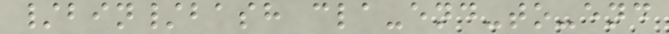/bin/bash cla-end-to-end
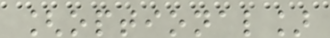[optional]
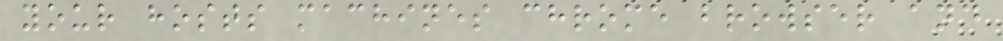your hosts machines chrome browser and
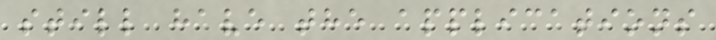still have the applications
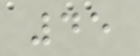45
